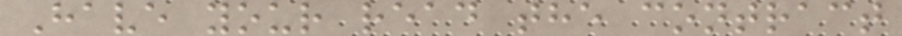Have your read the contract
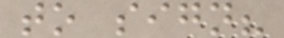to sign?
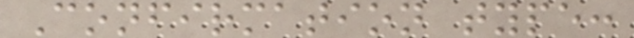Confirmation type:
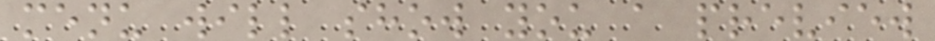menu will show you a preview
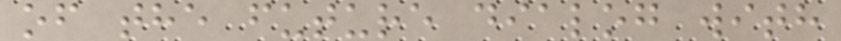of the future dialog with
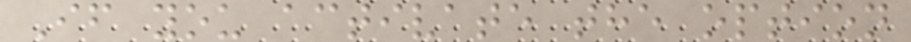If you activate the option
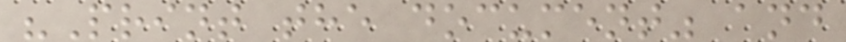"Print the document" and
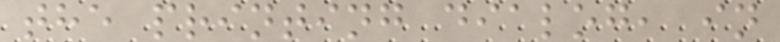the printing dialog, in
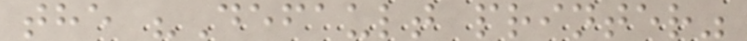the "Default printer"
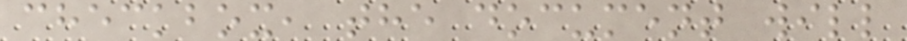checkbox, the document will
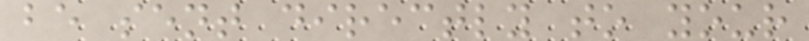be sent directly to your
